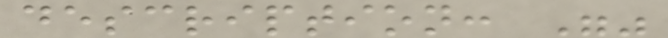description: ""
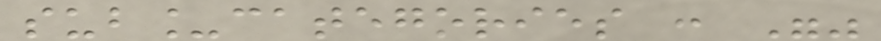sub_categories : ""
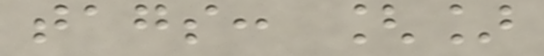tags: []
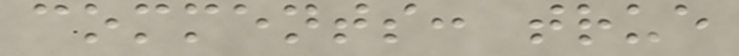comments: true
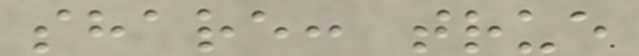share: true
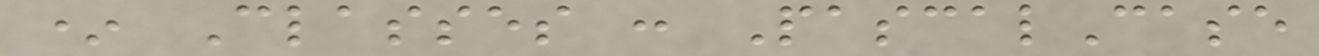* Classes : PascalCase
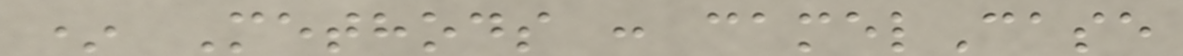* Methods : camelCase
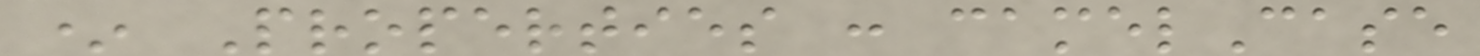* Properties : camelCase
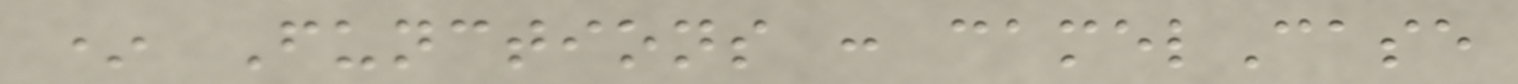* Functions : camelCase
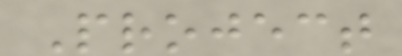Project
